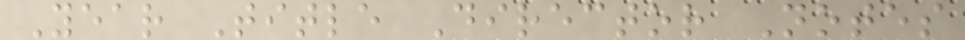Year Title Director Notes
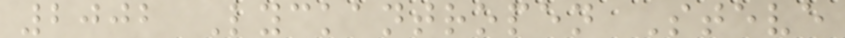2002 Lyckantropen Steve
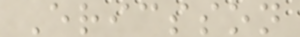Ericsson
